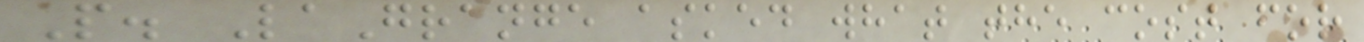P. LaGrange asked what the cost for
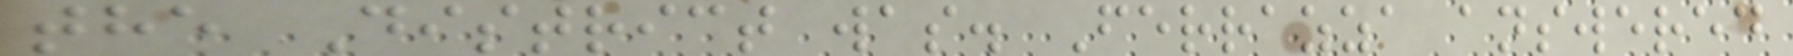the District was. Ferrazza answered
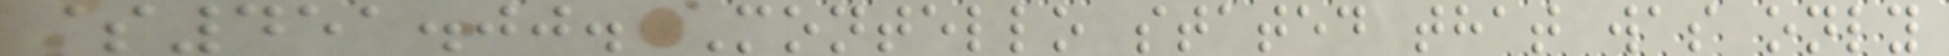$451.00. Montello stated that was only
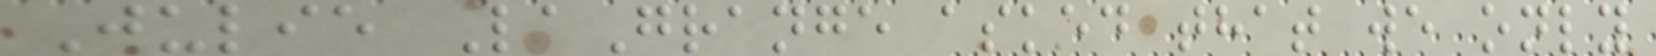Julie LaGrange asked that we only
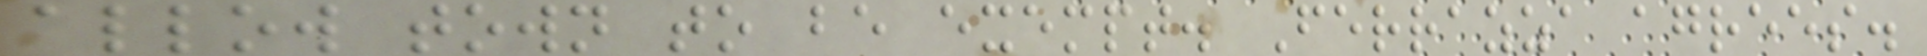allow town to be exempt. Ferrazza agrees.
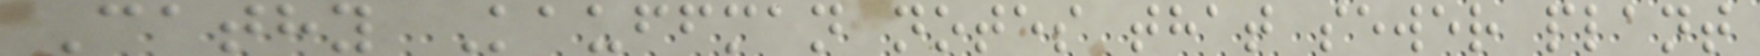Cathy Kauffman notes that sewer plant
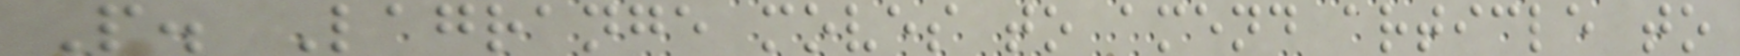P. Lagrange moves to amend article to
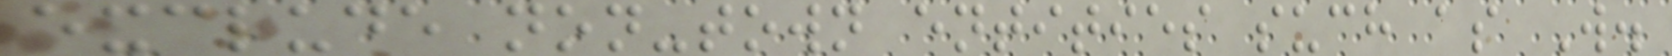exclude non-town entities such as W.
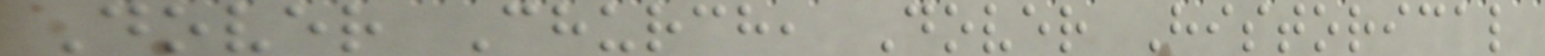Dover Church, Dover Historical
